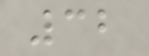32
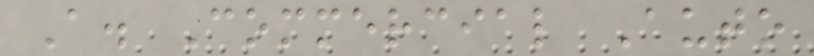A. Commercial Auto
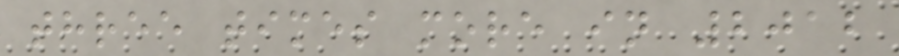three times more in 2012
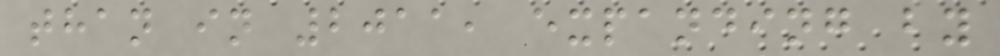than in 2011, expanding by
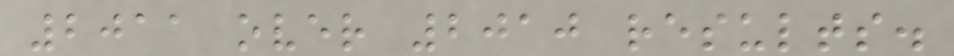2011 over 2010 results.
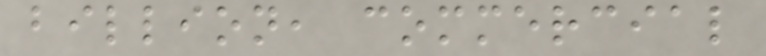billion, commercial
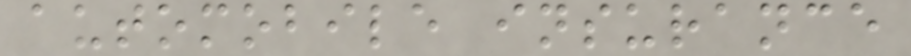automobile insurance
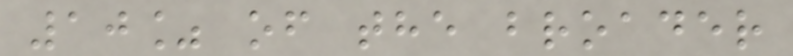10% of the broader
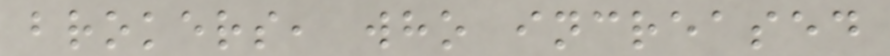brokers, who increased
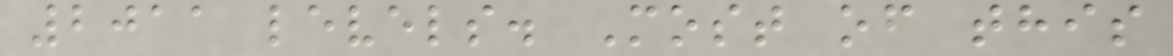2011 levels. Most of this
